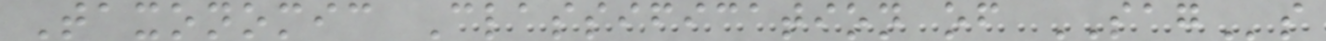Taxonomic Classification of SAGs
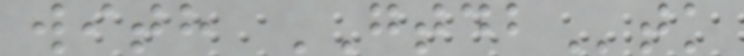with GTDBtk
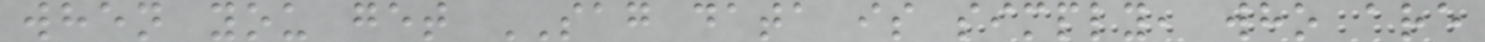when you get SAG data is simply, who are
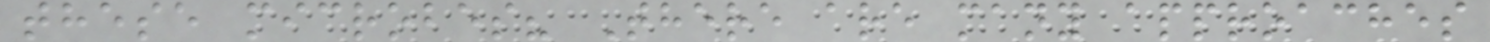these microbes? There are many approaches
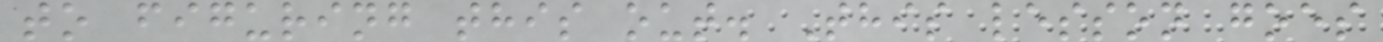to figuring this out. This lesson goes
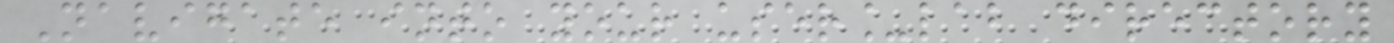Navigate into your user_lab directory
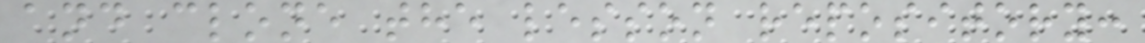and clone the lesson repository:
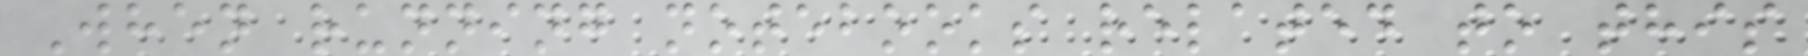When running notebooks related to this
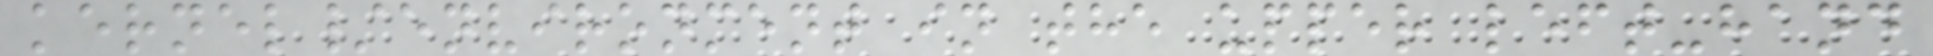kernel/environment in the upper left-hand
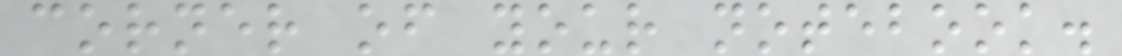corner of your notebook.
